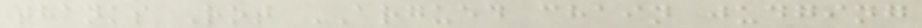thanks Rot ARGUED chain judging
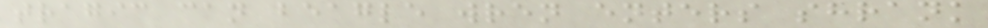tragic can beagle wren enters shrank
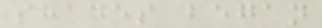shades began
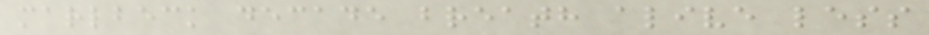marlbeck decade breath alive less
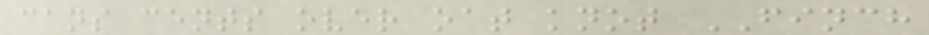cans cents over oat knot FINCH
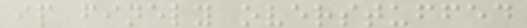ip finely overstuffed
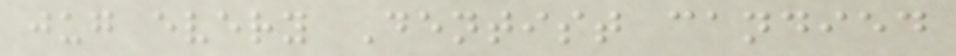jug every Dentist candied
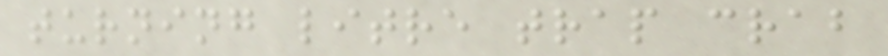turning litre trap crab
